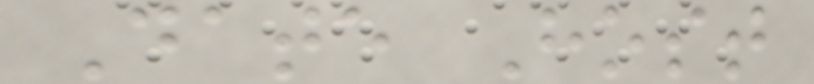Date Host
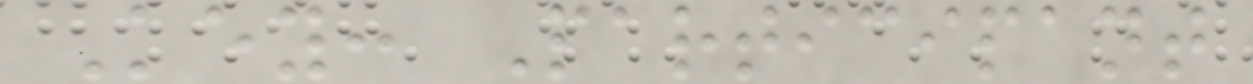Key: Participant
